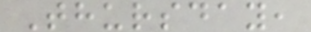Thursday,
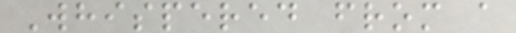Whispered from a
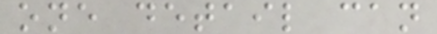one detail can
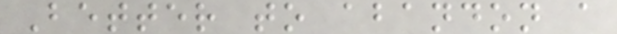Better to abandon a
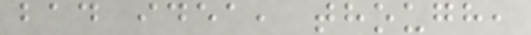bad idea, though,
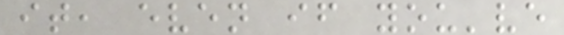it, even if you've
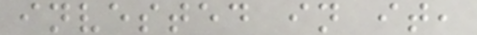invested in it,
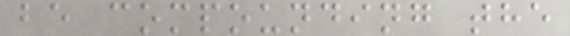be compounding the
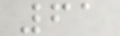61
